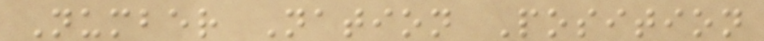Number Nation Position
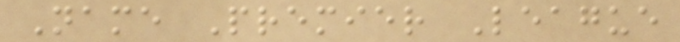Name Premier League
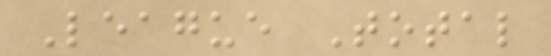League Total
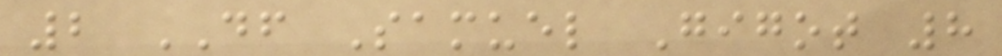2 DF Samuel Gigot 8
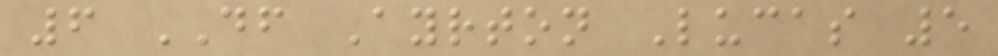6 DF Ayrton Lucas 5
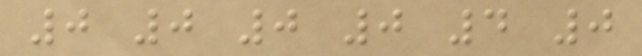0 0 0 0 4 0
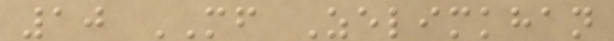10 MF Zelimkhan
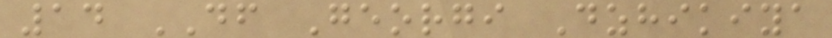14 DF Georgi Dzhikiya
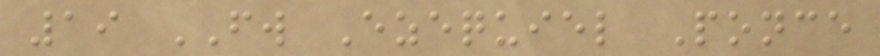19 FW Ezequiel Ponce
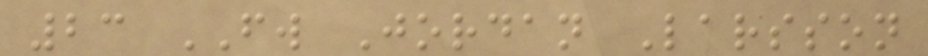23 FW Jordan Larsson
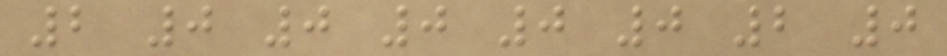2 0 0 0 0 0 2 0
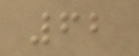62
